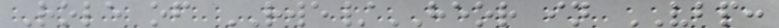Role of RWE/HEOR in VBP:
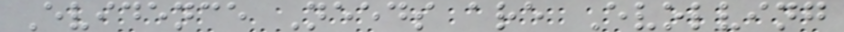Evidence Needs are Evolving
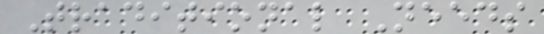Traditional Needs
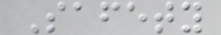Safety
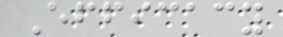Efficacy
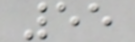55
